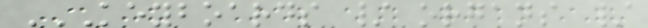KEYBOARDS / ORGANS /
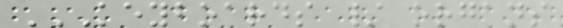KEYBOARDS / ORGANS
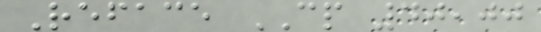Reface CP 40,00
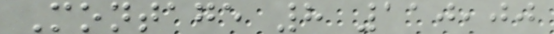Montage 8 110,00
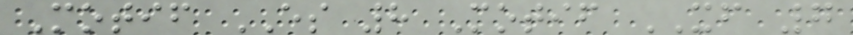Motif ES 8 Motif XF 7
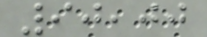90,00
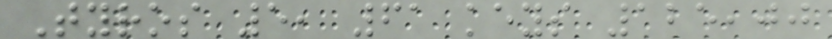Tyros 5, 61 keys 125,00
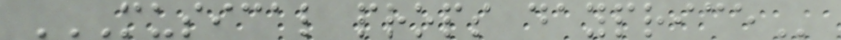MUSICAL PROPS DAYPRICE
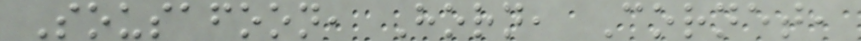Sousafoon, Horn, Cornet,
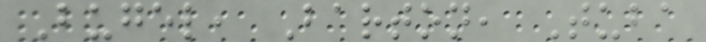Bugel, Barton, Tuba
